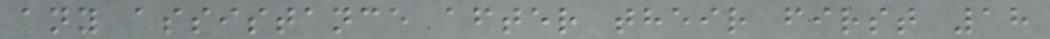any assistance after their first 18
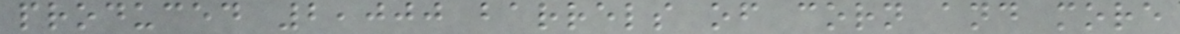produced 2,000 barrels of corn and more
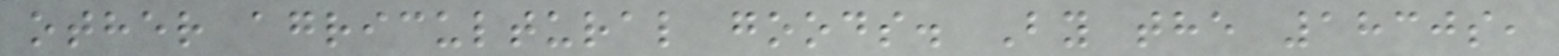other agricultural goods. By the 1830s,
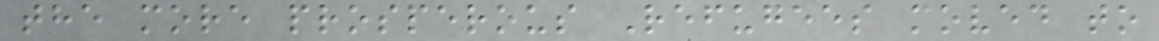the more prosperous Refugees moved to
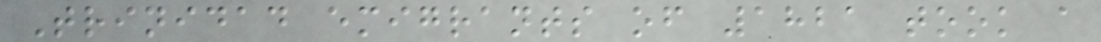Trinidad emigrants of 1821 took a
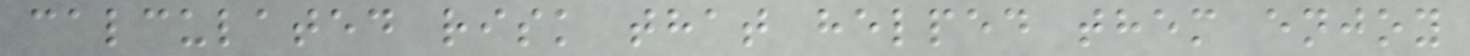calculated risk that helped them enjoy
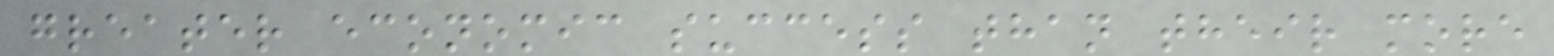greater economic success than their more
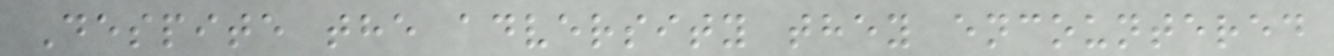Despite the adversity they encountered
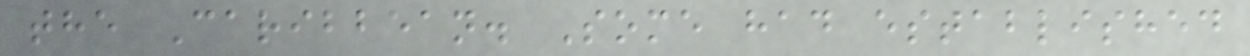the Caribbean. Some had established
